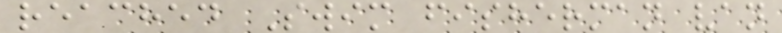reached Swim fisherman van
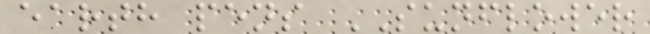earth pens SUNFLOWER
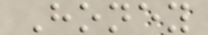Honey
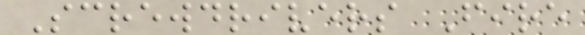Screwdrivers Fire
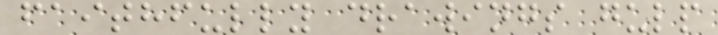faithfully drawings gulp
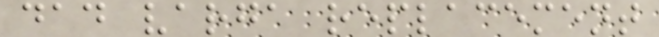dad varga replacement
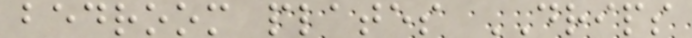bedroom plates DRIPS
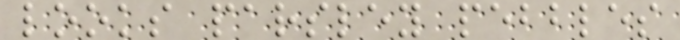looks parsley pebbles
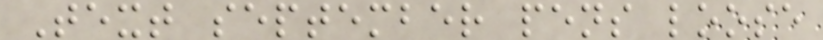Text september pens loose
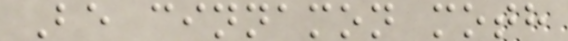Be cinnamon moth
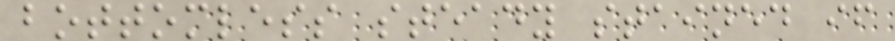bottomless steady stained if
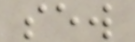sew
